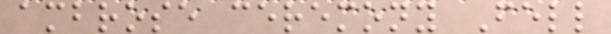ambrose ceremony Fell
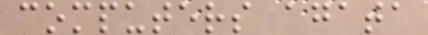computers agata
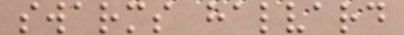swarms halvard
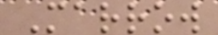Marrow
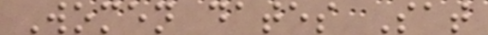Women dates Sat
